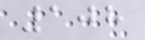108
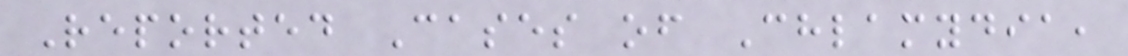Reported Cases of Chlamydia,
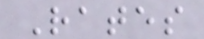Rates
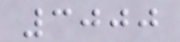3000
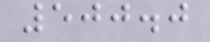500.0
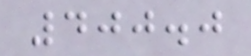400.0
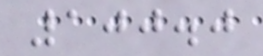100.0
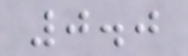0.0
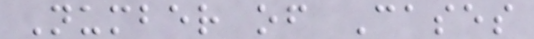Number of Cases
